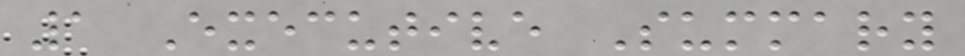1 Executive Summary
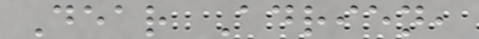Dear Adrien,
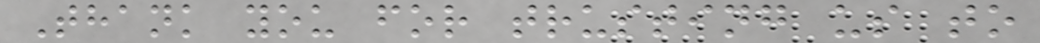Thank you for trusting us to
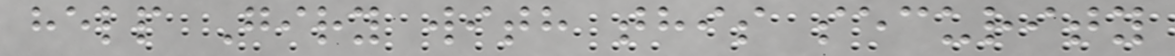help Giry with this security
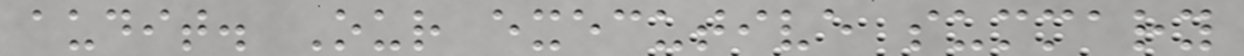audit. Our executive summary
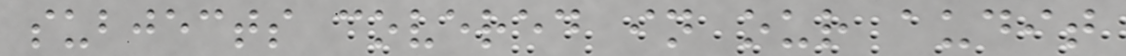subjects covered in our audit
